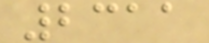2311
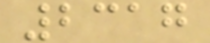2317
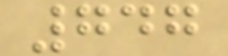747
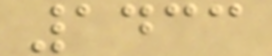1433
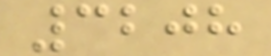3208
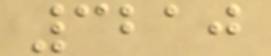3210
